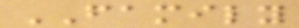FAMILY
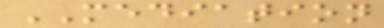MEDIATION
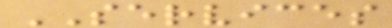SERVICES
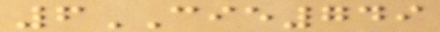6CIE749
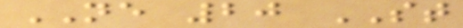NE 20 ST
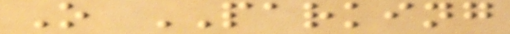O PARKING
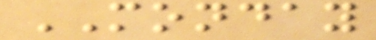MONDAY
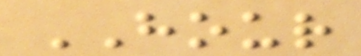HOUR
